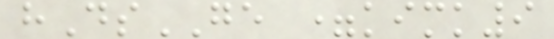hDsGE =kimk9
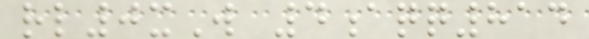rl0xW 4aqq814
